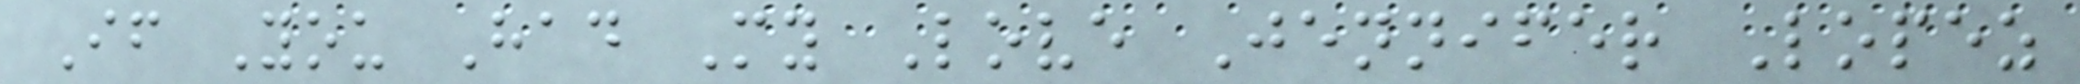If You Had My Love Jennifer Lopez
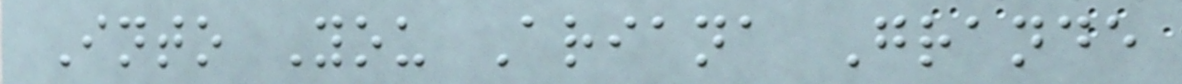Into You Ariana Grande
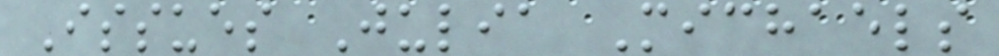Issues Julia Michaels
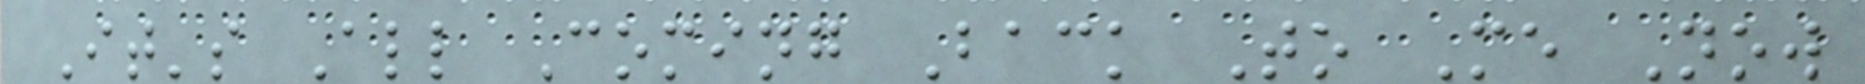It's All Coming Back To Me Now
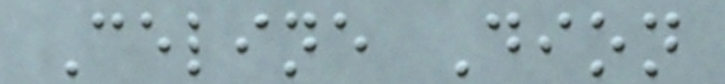Celine Dion
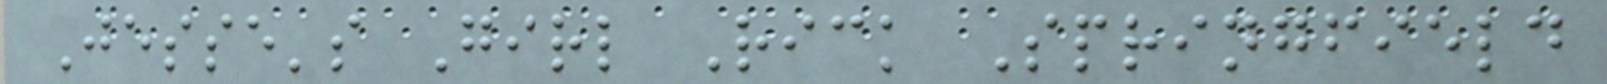Jesse's Girl Rick Springfield
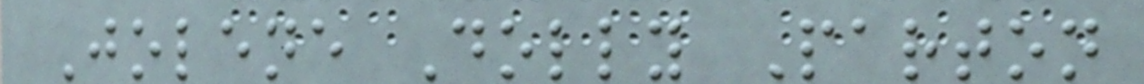Jolene Dolly Parton
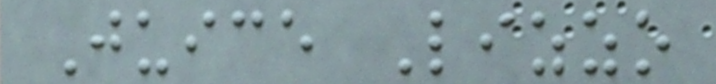Juice Lizzo
